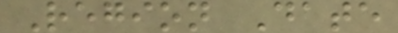Region Date
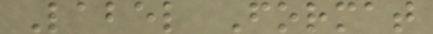Label Format
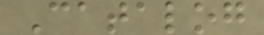Catalog
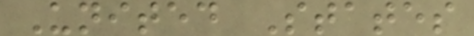United States
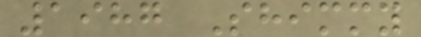1987 Shimmy
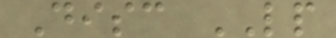Disc LP
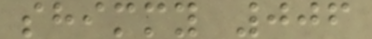shimmy 006
